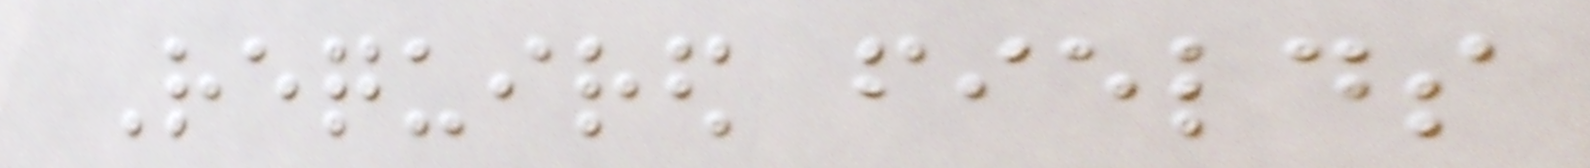Required fields
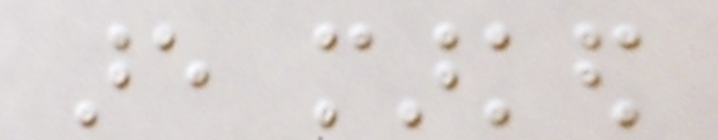are marked
